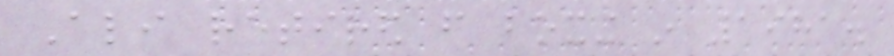Ali retired from boxing in 1981.
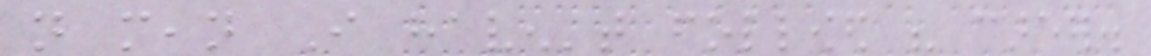not mean I haven't followed his career.
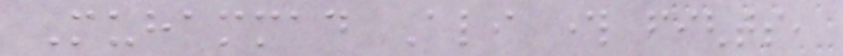Muhammad Ali through fights,
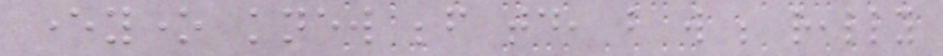everyone knew before today, but will be really
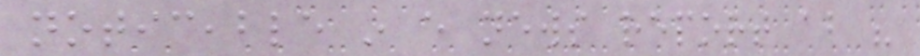noticeable in every news report about his
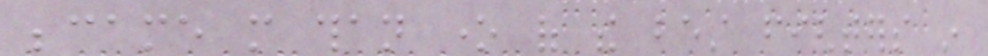became more than one of the best fighters in
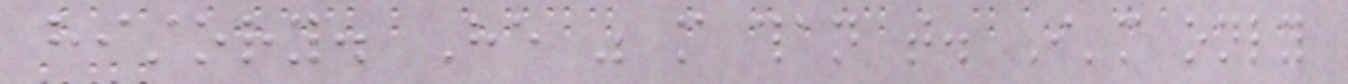history. He was more than that. I'm only
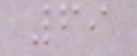69
